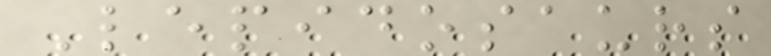Lepidosaurs
